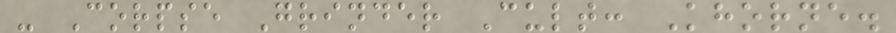- Corpse Grinder Cult: Khorne.
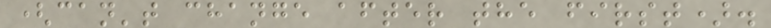(can't change after the first).
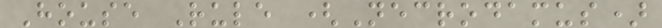House Rule (Necrodamus)
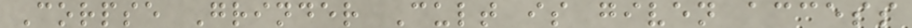Corpse Grinder Cult is given access
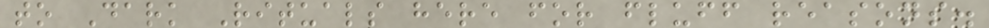to Dark Rituals here for fluff reasons.
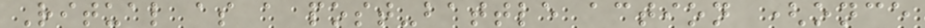Ritual as a post-battle action (once
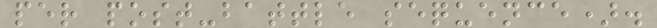per post-battle sequence).
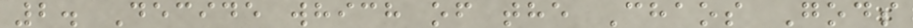2. Decide which of the Chaos Gods
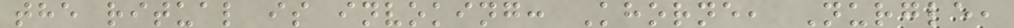the ritual is invoking: Khorne, Nurgle,
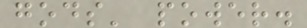gods' power.
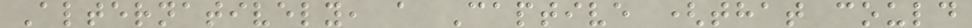Alternatively, a Captive (that could
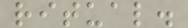ritual.
